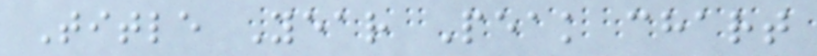Title Year Peak chart
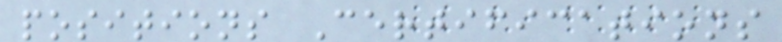positions Certifications
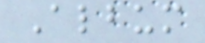Album
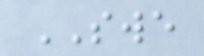SWE
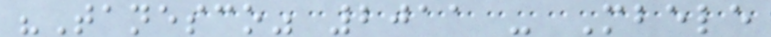"Tanesco" 2011 - Mbele
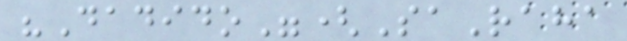"Dadido"(SaRaha
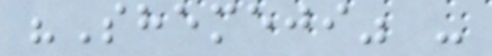"Shemeji" -
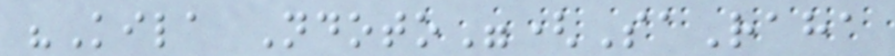"Kila Ndoto"(SaRaha
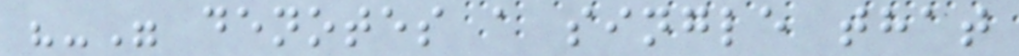"-" denotes a single that
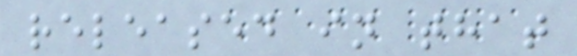released in that
